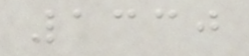1330
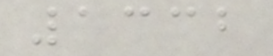1332
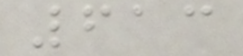613
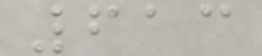613
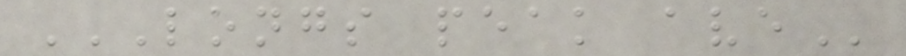LONGS PEAK AVE
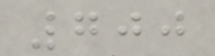700
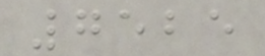7525
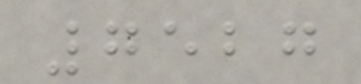7527
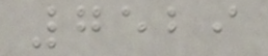7529
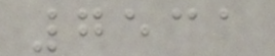7531
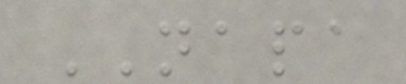NAPA
